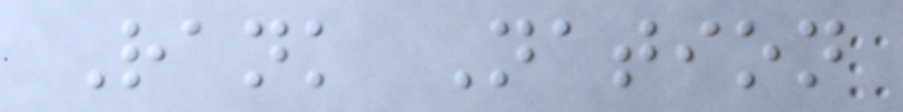Rank Nation
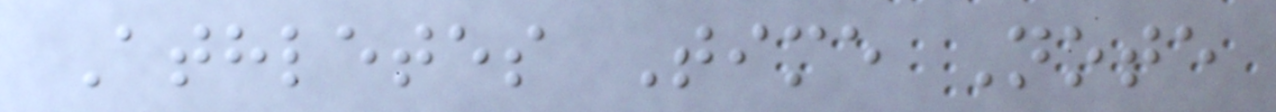Athletes Time Note
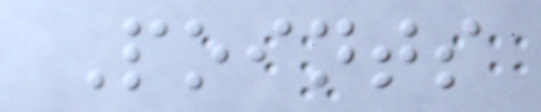Points
